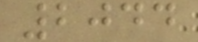2044
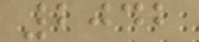2042
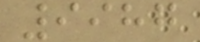9987
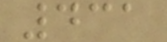431
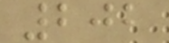202
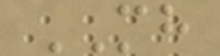MH
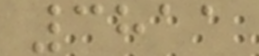3811
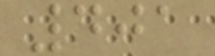401
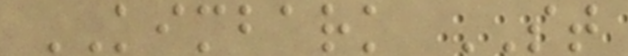KIMBARK ST
